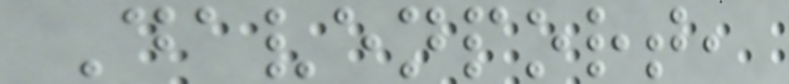Davenport,
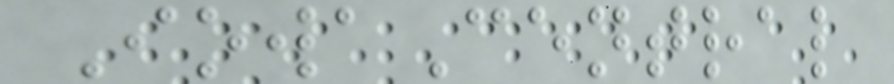IowaCentral
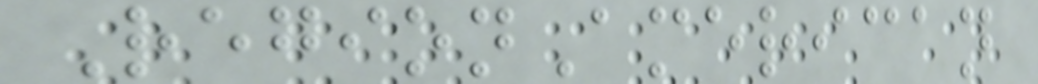RegionAmerican
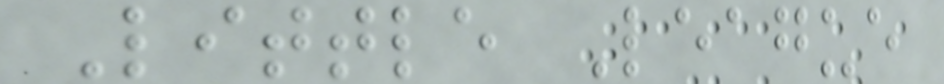Little League
